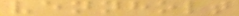vennholt
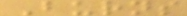Burns
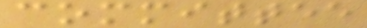committee
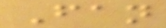Fan
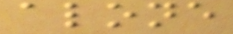alone
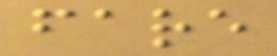fare
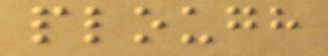plough
